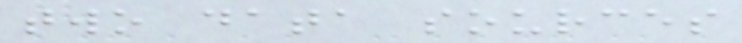two data sources
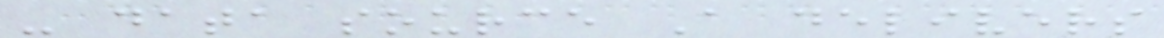- data source A delivers
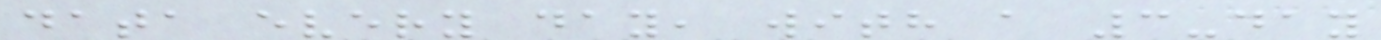data every day, with a 3-day
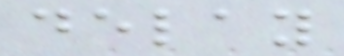delay
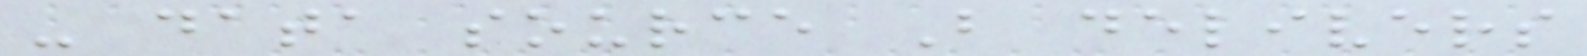- data source B delivers
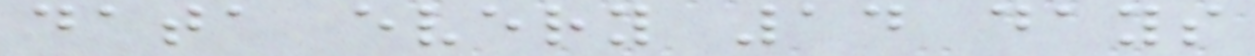data every 14 days
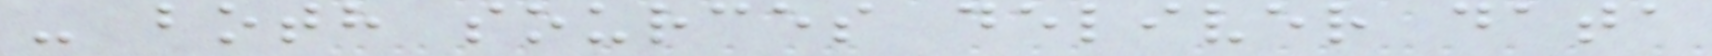- both sources deliver data
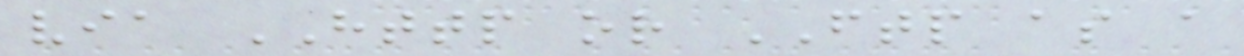via HTTP or FTP as a
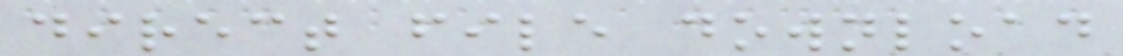direct file download
